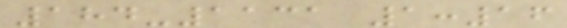184-1131 1:16
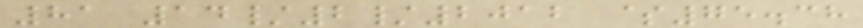81 14/2/2012 $75.38
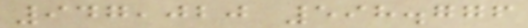947,020 598.776
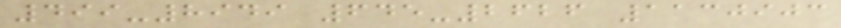499-8949 645-2626 1130903
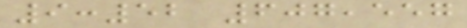9:52 607,557
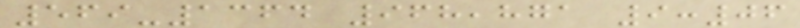569-1364 968,871 9:06
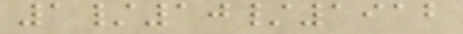1/10/1912
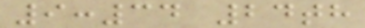9:34 24th
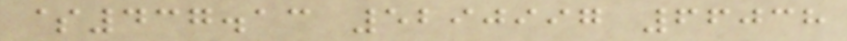$437.13 5290997 66038
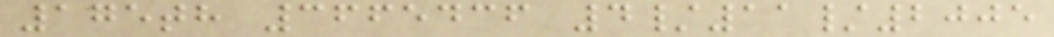175th 3665436 4/11/2005
